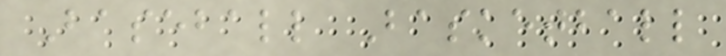Baseball Basketball
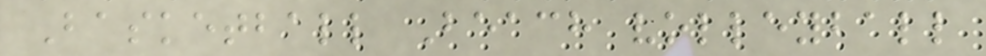Basketball Beach volleyball
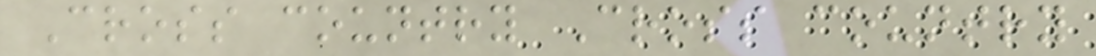Cross country Cross country
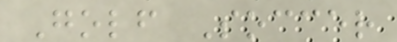Golf Soccer
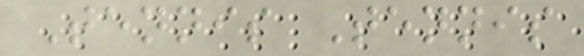Tennis Tennis
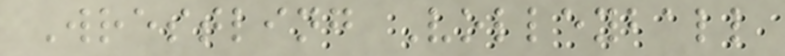Wrestling Volleyball
